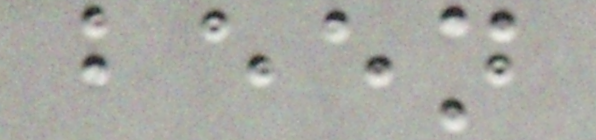been
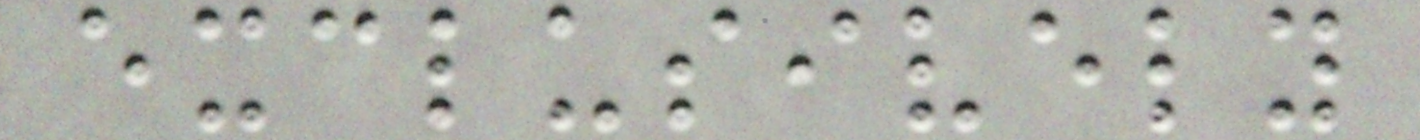exclusively
